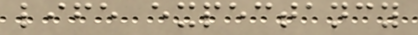life expectancy
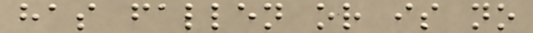has fallen or is no
